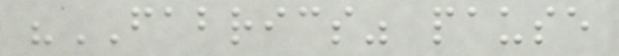"FABRICS" pause
